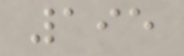195
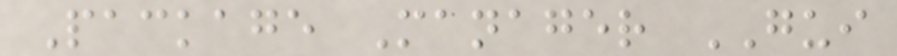Package Manager GUI
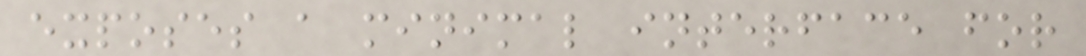exposes a minimal interface for
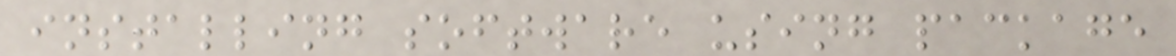installing software using package
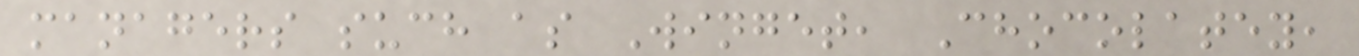managers such as Winget, Chocolatey,
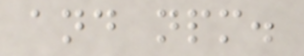and npm.
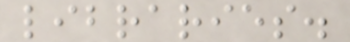libraries.
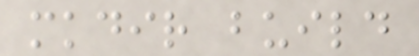mkdir build
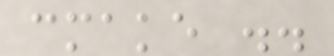cmake ..
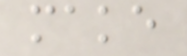make
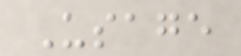Usage
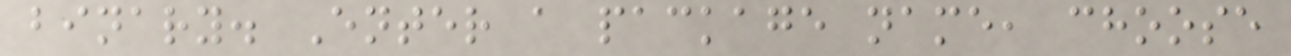binary. Enter a package name, choose
